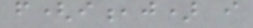f(i,j) i
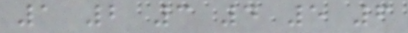1 2 3 4 5 6
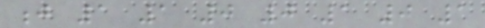j 1 1 0 0 1 0 1
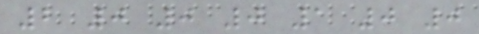2 0 0 0 1 0 0
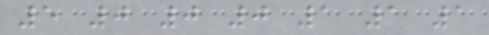5 0 0 0 1 1 1
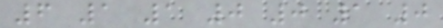6 1 1 0 0 1 0
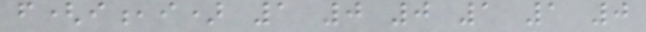f(i,i) 1 0 0 1 1 0
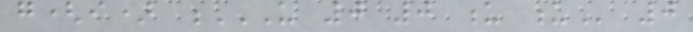g(i) U 0 0 U U 0
